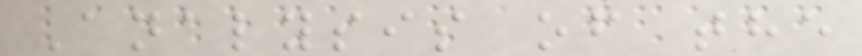Analysis of the
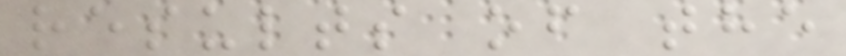results of the
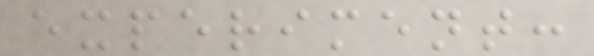experiment:
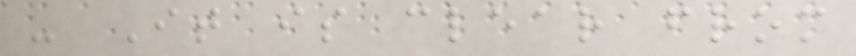- It is clear from
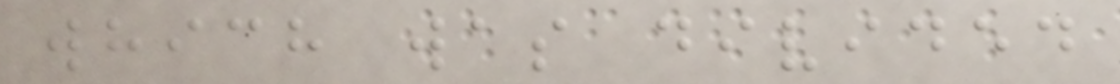which was divided
